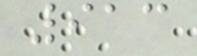913
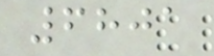6801
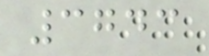3743
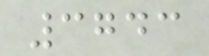3743
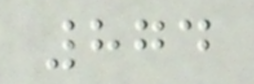874
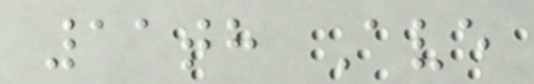11th Ave
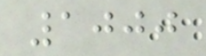1000
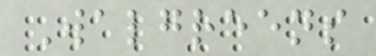Walgreens
